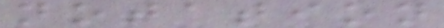notation
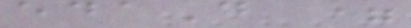edaD =
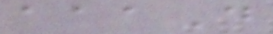aaaD
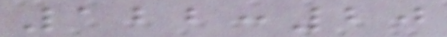122:20
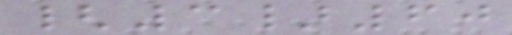{3}60
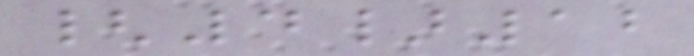{4}12
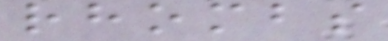rhombs
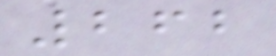262
